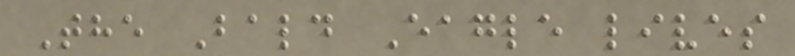The Bald Eagle lives
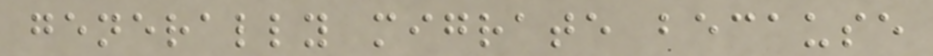generally migrate because
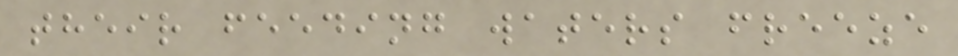their feeding waters freeze
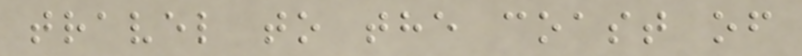travel to the coast of
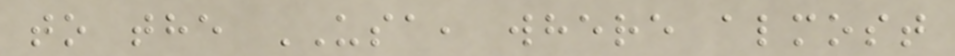to the USA, where almost
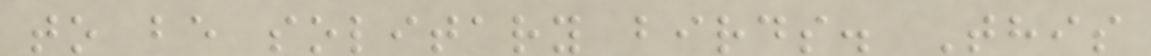to be solitary birds. This
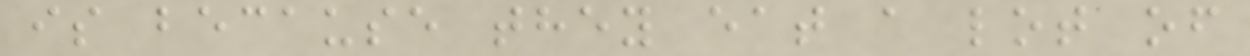is because they eat a lot of
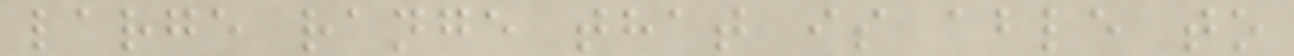large range that is able to
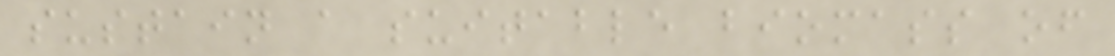sustain a suitable biomass of
